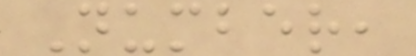Number,
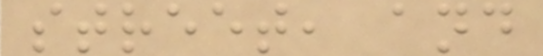street, and
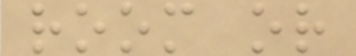room or
